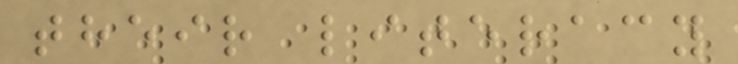their literacy
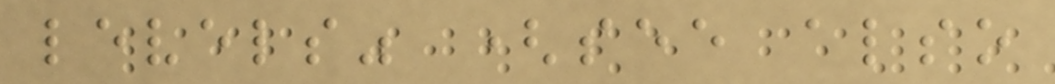levels" (see also
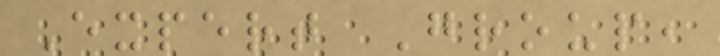Expert Group,
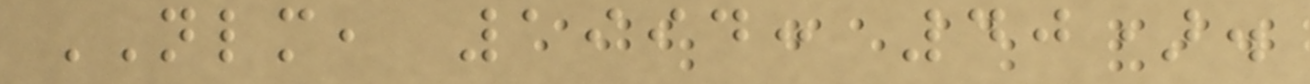NLM, 1994: 40).
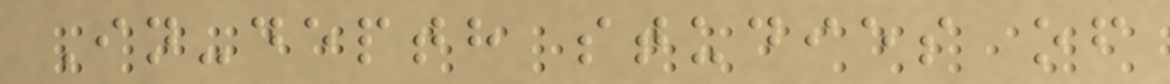In-depth studies of
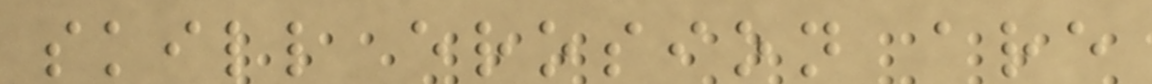skill erosion are
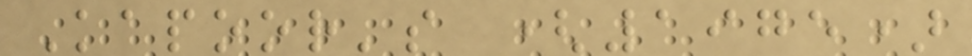Kapoor's (1975)
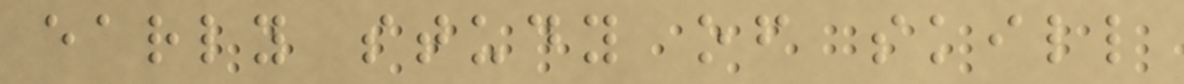early study of skill
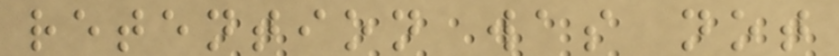retention was not
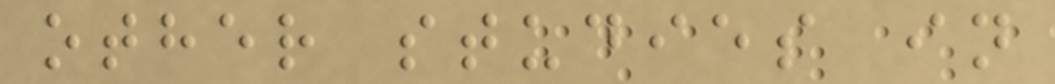other studies in
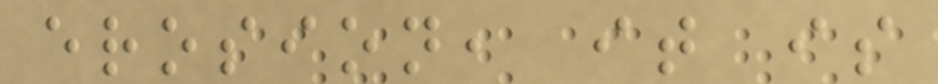erosion, it is
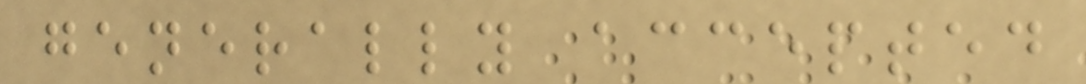generally accepted
